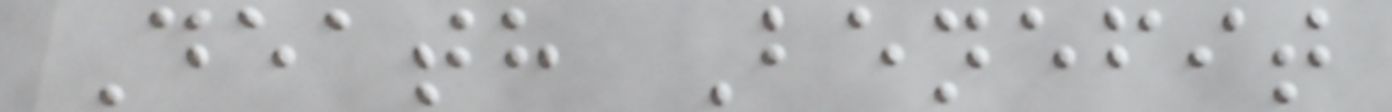Death Benefit
